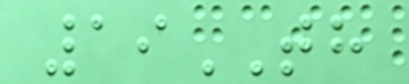19TH
